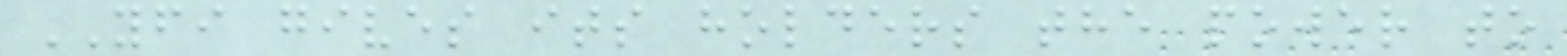YFI gives its holders the power to
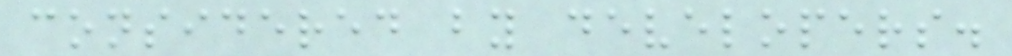considered by developers.
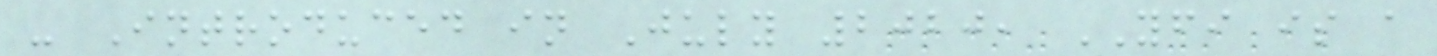- Introduced in July 2020, YFI is a
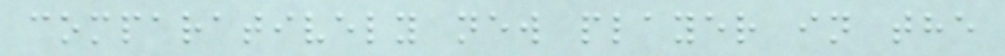comparatively new player in the
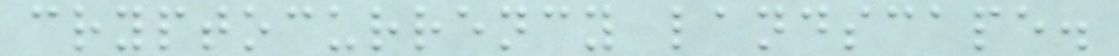cryptocurrency landscape.
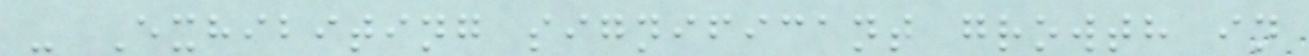- Exhibiting significant growth in
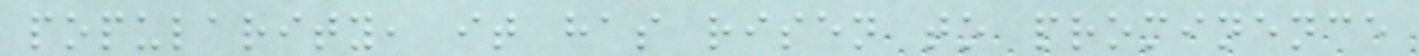popularity, it has risen to prominence
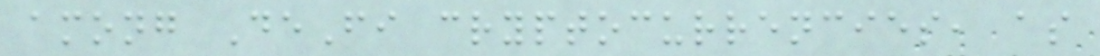among DeFi cryptocurrencies, as
